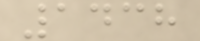1438
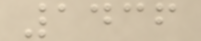1436
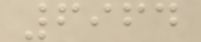6964
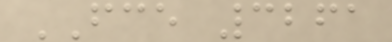FCE 3261
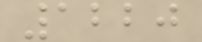1220
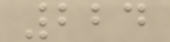224
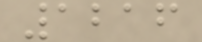1216
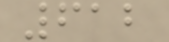612
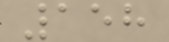158
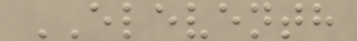ELEVENTH
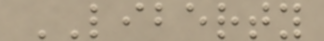LIBERTY
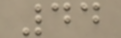44
